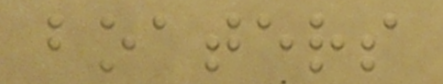boaters
